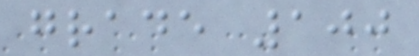grade 100
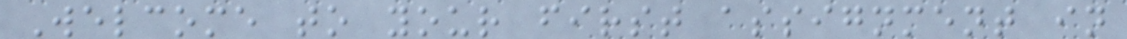Welcome to your first assignment in
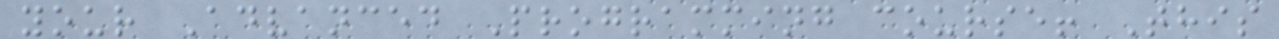your Advanced Programming course! This
